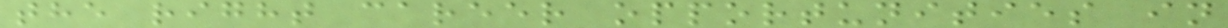the right career opportunities in
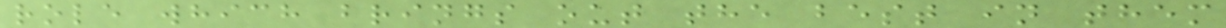role which brings out the best in them
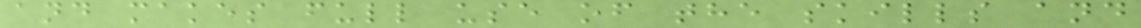and makes full use of the skills and
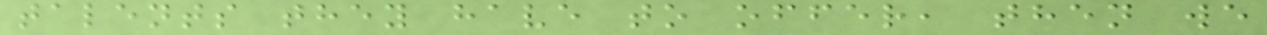talents they have to offer, then we
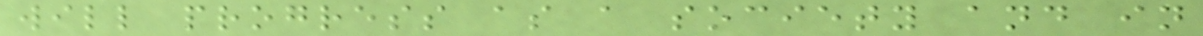will progress as a society and in
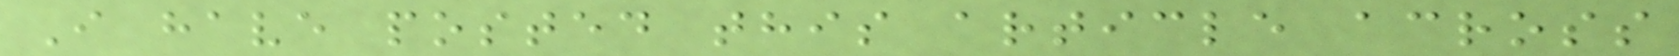I have posted this article across
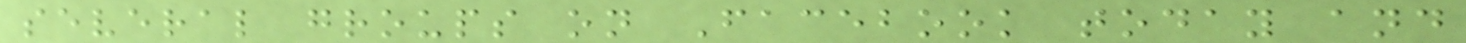several groups on Facebook today and
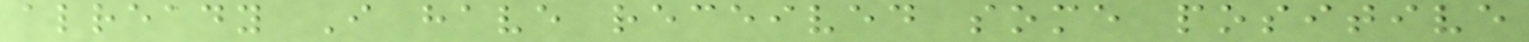already I have received some positive
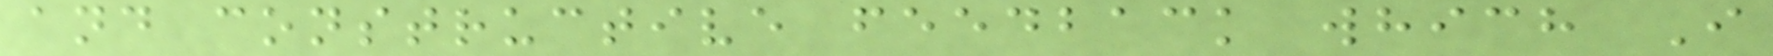and constructive feedback which I
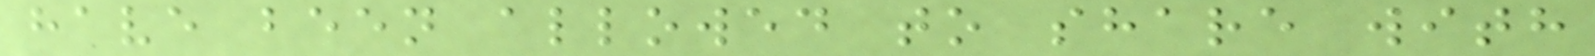have been allowed to share with
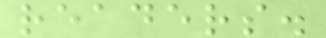readers.
